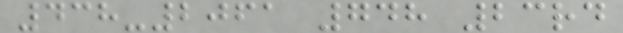438-2061 748 23rd
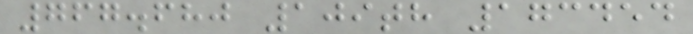767.680 109th 173454
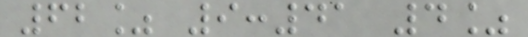62% 9:41 4%
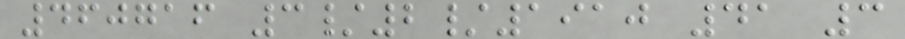460716 3/2/1910 41 3
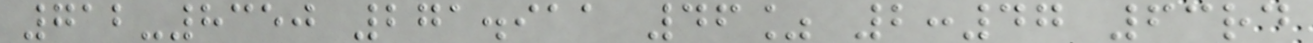712-8350 271.911 46% 2:47 63rd
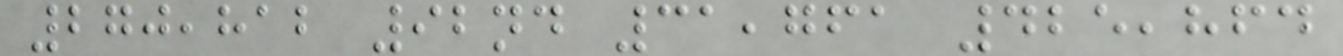270,812 92nd 31,761 425,864
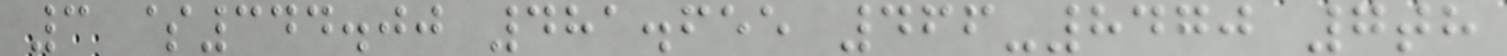3 $344.00 481.655 466-8470 7th
